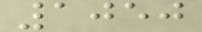1050
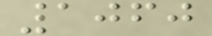1060
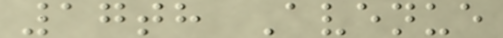17th Avenue
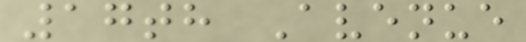17th Avenue
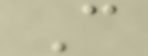C
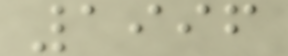1996
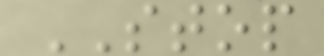STOP
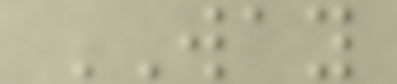WAY
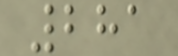281
